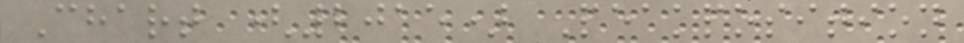Chart (2015) Peakposition
